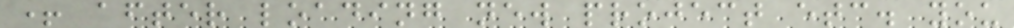+ after loading new project etc. you
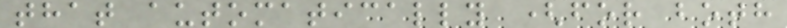that automatically (for both
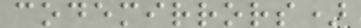codemirrors)
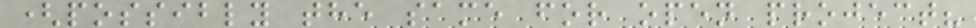(possibly the same for open project?
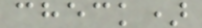check)
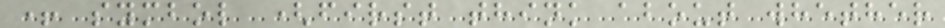+ symbol (first think about whether
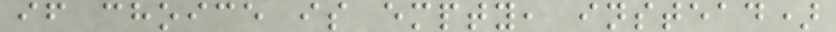if choice is empty, instead)
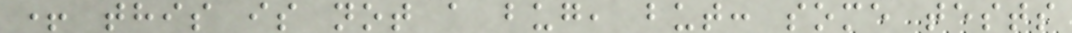+ this is not a bug, but: some tests
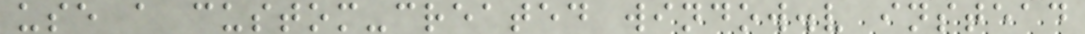use a custom-created window.v instead
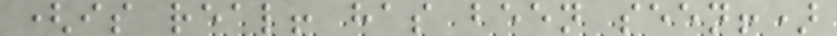(is real! has been seen!)
